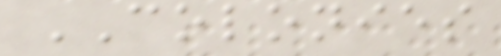COLONIES
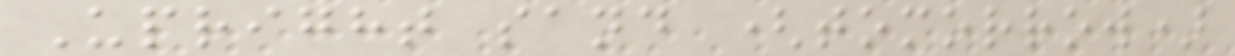Upright sand (tomorrow)
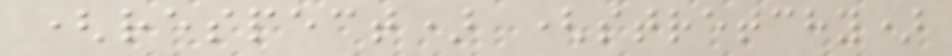(respect) (stretchy)
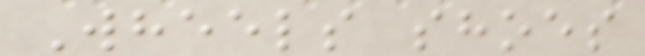Wheels shoes
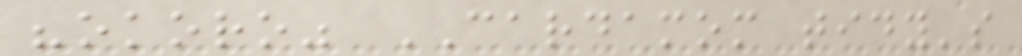"okoro" CARDAMOM tidy's
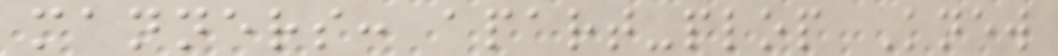manners: apart-plop Knew
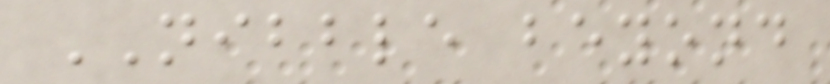NIBBLE beyond
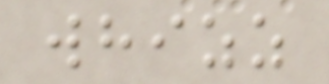whizz
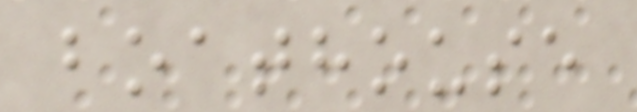boathouse
